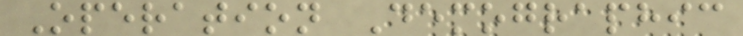Operation Demographic
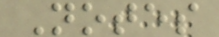Notes
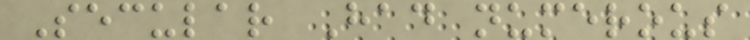Secular Had numerous
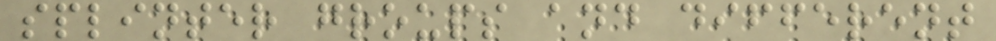splinter groups and different
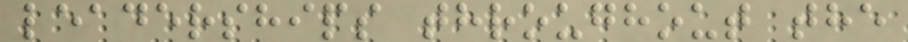leaderships throughout the
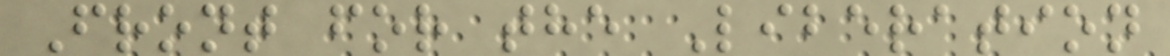Front for the Liberation
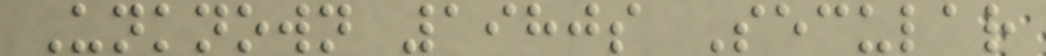Unknown 1980s Secular
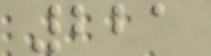221
